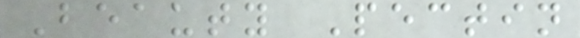Beauty Pectin
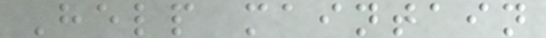Help maintain
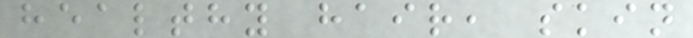healthy hair, skin
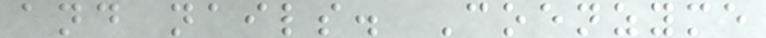and nails. Coenzyme
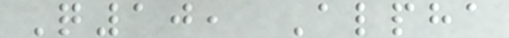Q10, Alpha
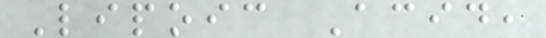Lipoic Acid,
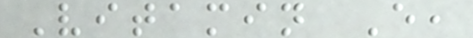Vitamin E,
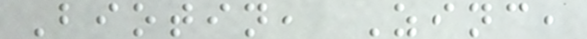Biotin, Zinc,
